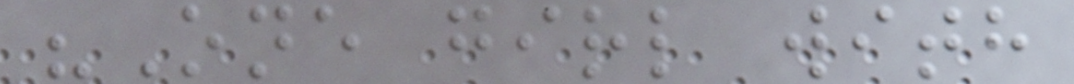"One girl with
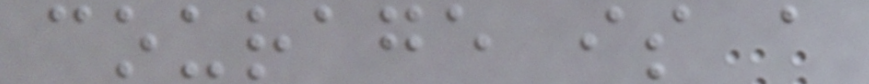courage is a
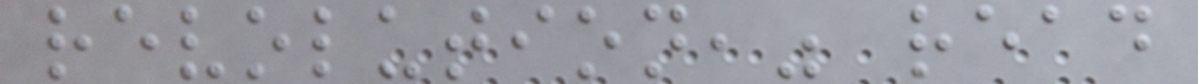revolution," read
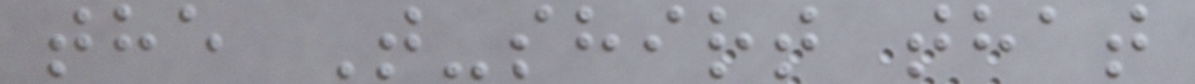the T-shirt that
